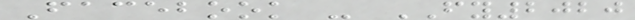Facebook - FY2020
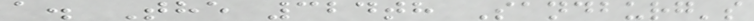a. The 324th Sandburg's
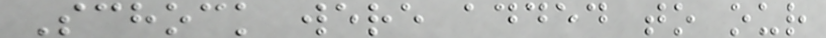Schock were added to our
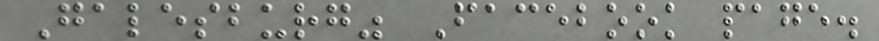Galesburg" Facebook page.
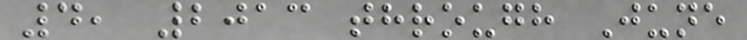4, 2013 through June
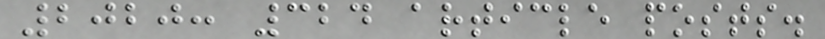2020: 324 article posts.
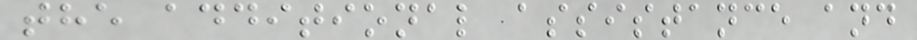the additional assistance and
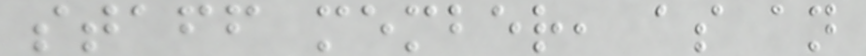staff member, as an
